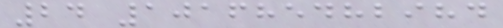24 101685482984
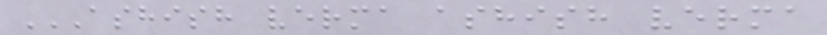ASHISH VERMA ASHISH VERMA
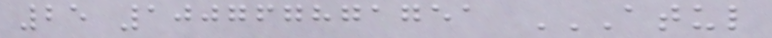25 100767871751 ATUL
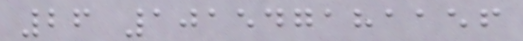26 101547181156
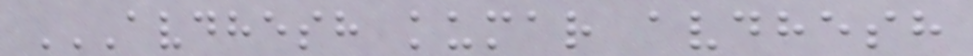AVDHESH KUMAR AVDHESH
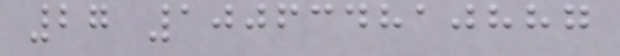27 100634810887
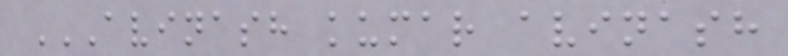AVINASH KUMAR AVINASH
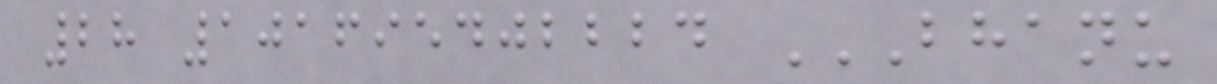28 101695402224 BHANU
